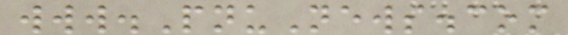www.PnuNews.com
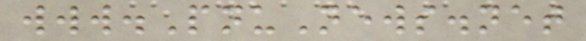www.PnuNews.net
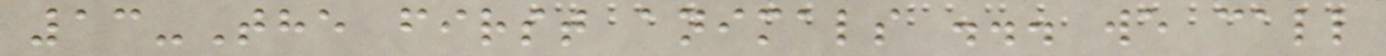13-The first animals ... we call
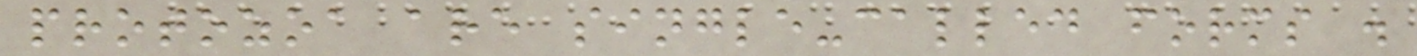protozoa are single-called forms .
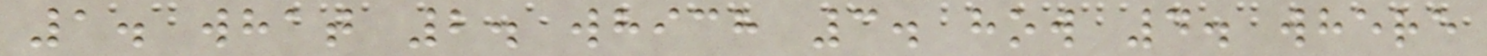1. what 2. which 3. how 4. where
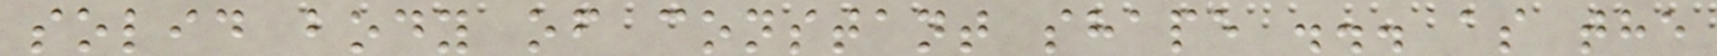solid body of constant shape ... as the
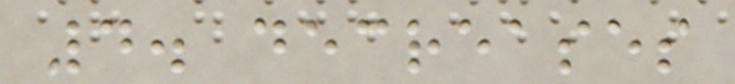4. decreases
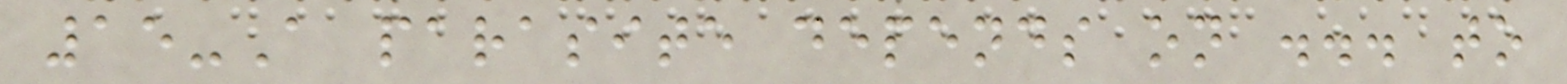15-A parasite depends on ... to
